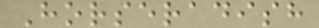Horseradish
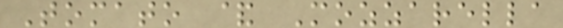Tomato & Mozzarella
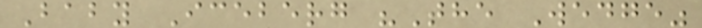Baby Iceberg "The Wedge"
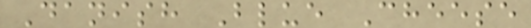Danish Blue Cheese
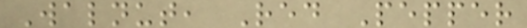Walnut, Red Pepper
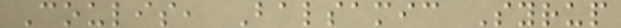Coulis, Balsamic Syrup
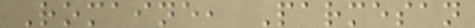Romaine, Parmesan
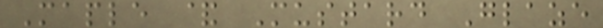Maple & Mustard Glaze
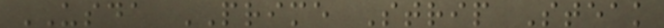USDA PRIME Strip Steak
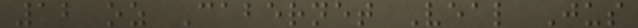12 oz Cabernet Veal Jus
